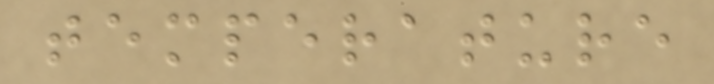temperature
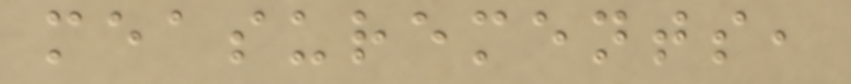measurements,
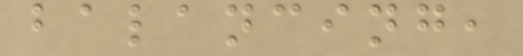balancing,
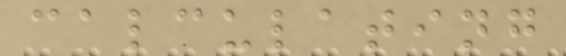calculating
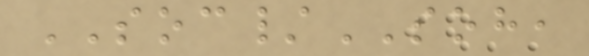SOC/SOH,
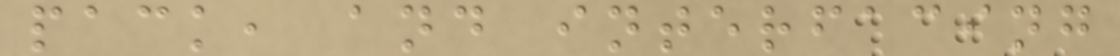pack, and interfacing
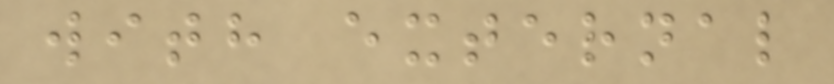with external
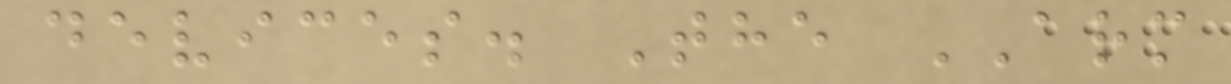devices. The ARM
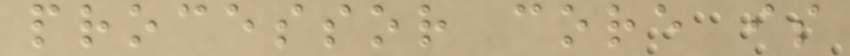processor core is
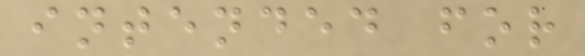intended for
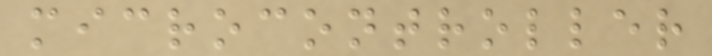microcontroller
